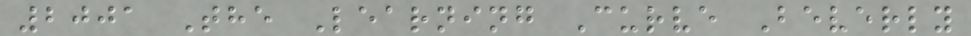2001 The Learning Curve Beverly
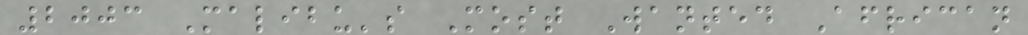2003 Malibu's Most Wanted African
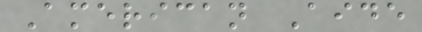American Aide
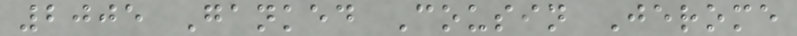2005 Ganked Cousin Jerome
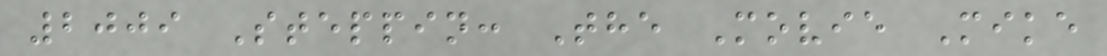2009 Steppin: The Movie Mike
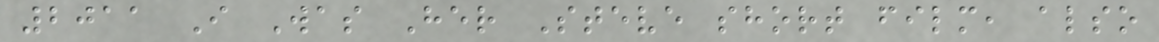2011 I Was Her Steve short film, also
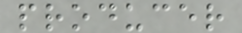producer
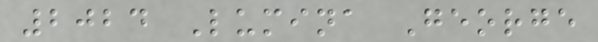2024 Lumina George
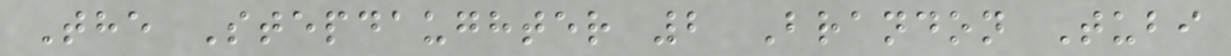The Stepdaughter 2 Brandon Tubi
